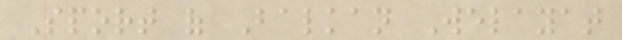Sport of Balkan Welayat
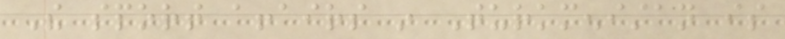The sport affairs in Turkmenistan is
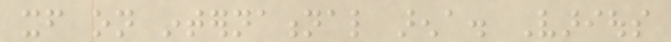itself on international arena. Various
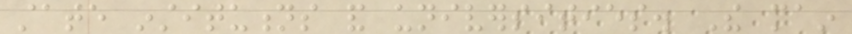state institutions and universities. The main
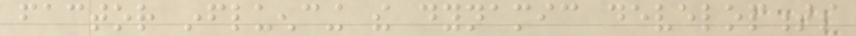factor influencing the dynamic developments
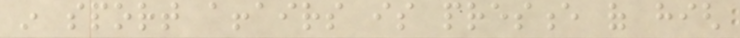in sport affairs is presence of high
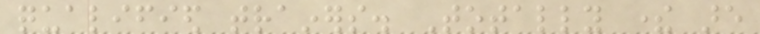qualified trainers. Totally there are
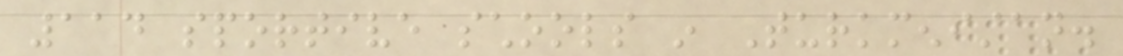114 sportive schools in Turkmenistan.
